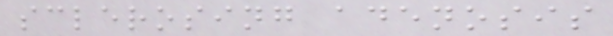sclerosing adenosis
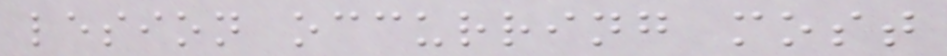lesion occurring most
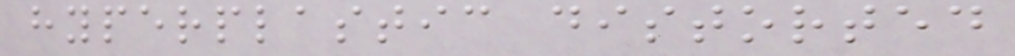hyperplastic distorted
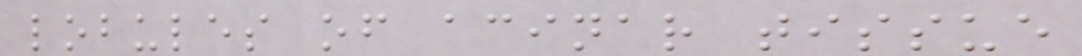lobules of acinar tissue
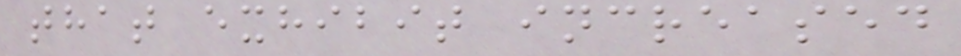that exhibit increased
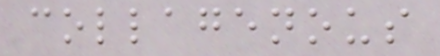collagenous
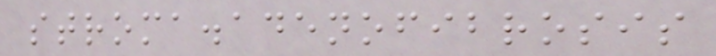stroma.adenofibrosis
